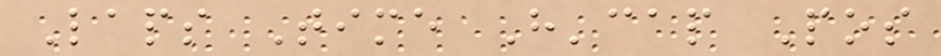Laps Time H'cap Pos
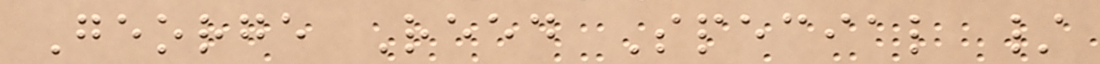George Reed Special /
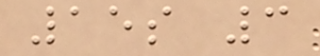15s 3
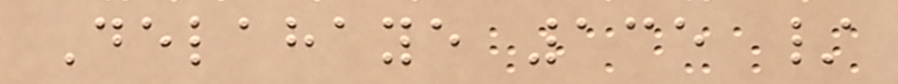Delahaye 135 /
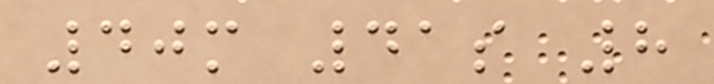40m 41s 8
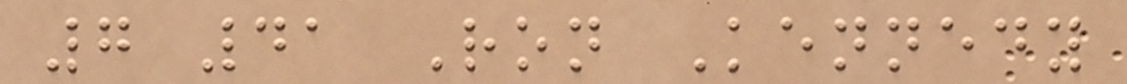7 41 Ron Kennedy
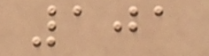101
